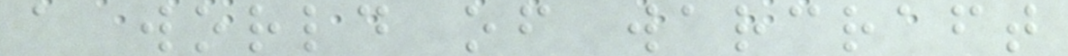a world of warcraft
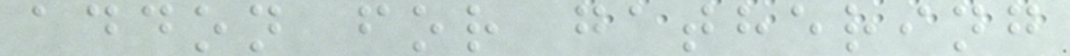addon for gathering
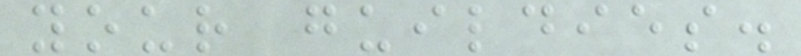your guildies.
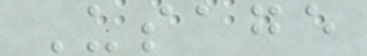Usage
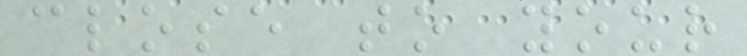close to your
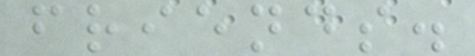friends.
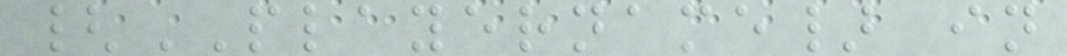{PLAYERNAME} in
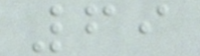69
